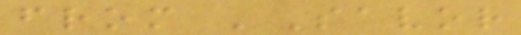from 'Savor
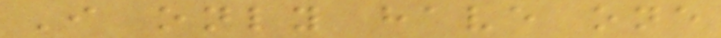I only have one
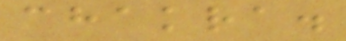chakra.
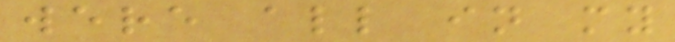were all in my
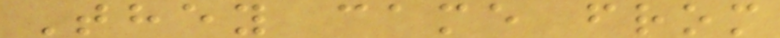They came from
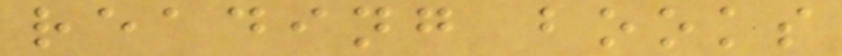reading books
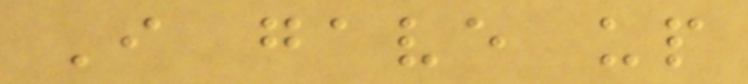I gave up
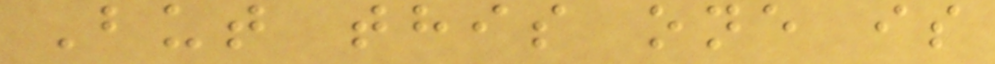But this one is
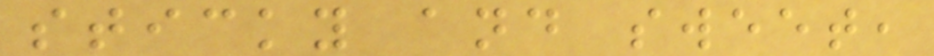sticky and sweet,
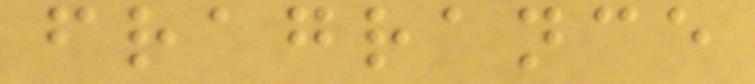fragrance
